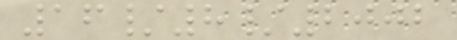16/8/2002
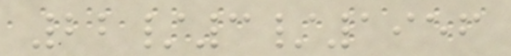22/3/1956
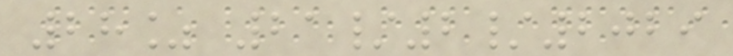28% 21/2/2029
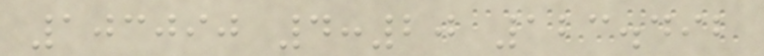103090 4:20 123.492
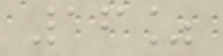16%
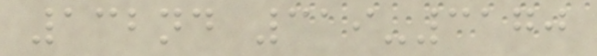132nd 319-3170
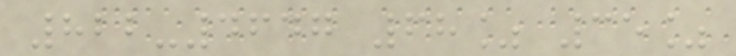822-4647 68% 35%
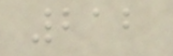212
